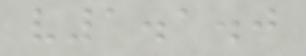v1.1.0
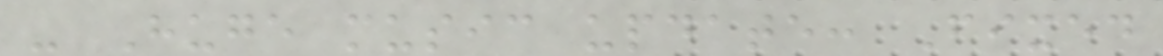- Huge music update: Fixed
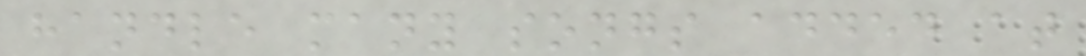handle many songs added at
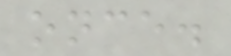once.
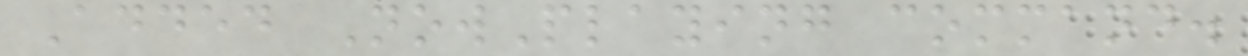Added NowPlaying command.
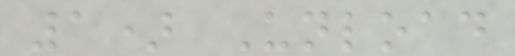1) Unload
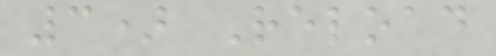3) Reload
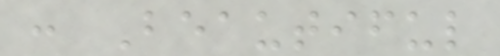: Beautiful
